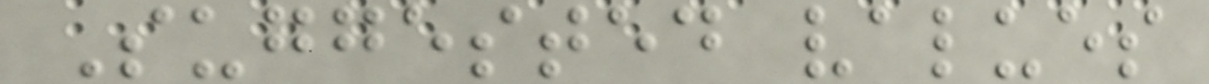Suggested values
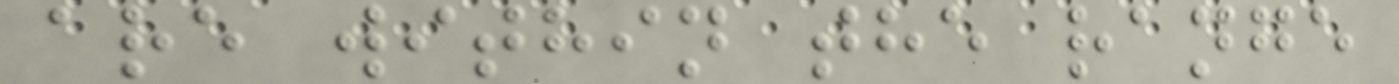are within the range
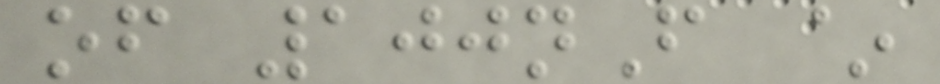of 100nF ~
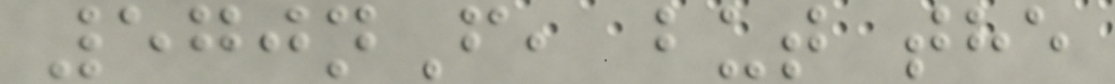570nF, but the
